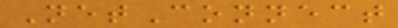NetConnect
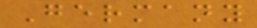Germany
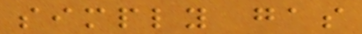simply gas
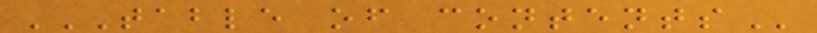TABLE OF CONTENTS
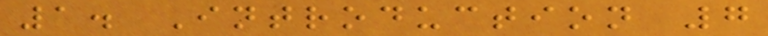1. Introduction 7
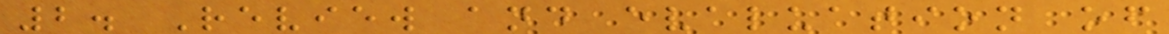2. Review and evaluation of
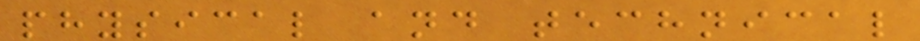physical and technical
